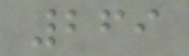269
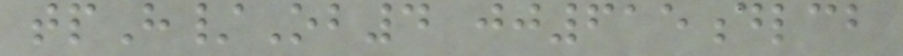tpH/Ob4 jj615dlcb
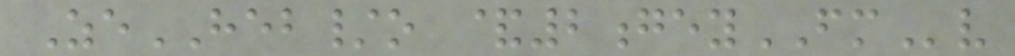ZeHEB/o &2geyFMv
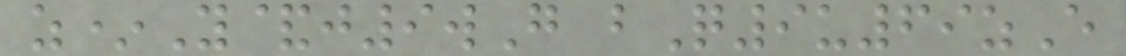z*Y&j9wG bQ9u69zE
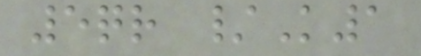5qr /K1
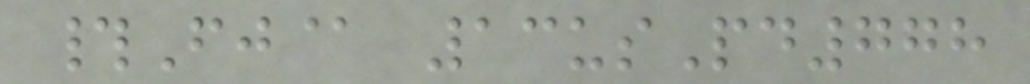#Fj@ 13usPd778
